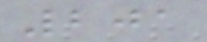201
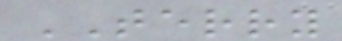TERRY
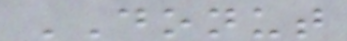DONUT
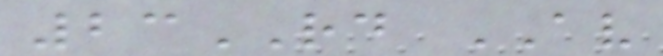23RD AV
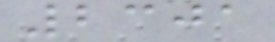2301
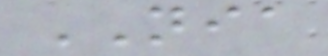NIA
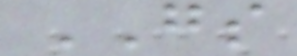GS
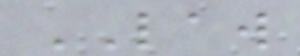LAW
